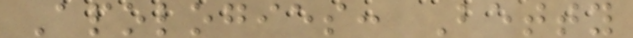Apologies: Betty
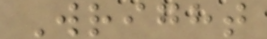Wright
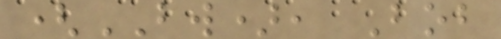(BW), Bob
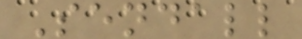Sendall
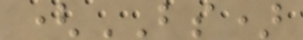(BS)
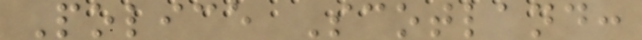Police Scotland:
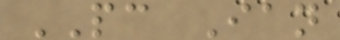PC Ian
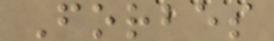Forbes
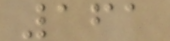161
